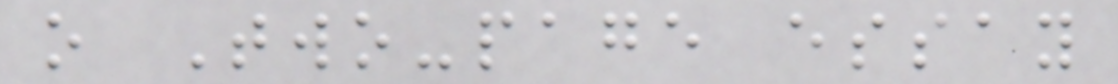o Two-page essay
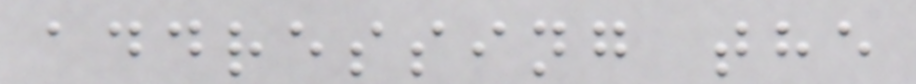addressing the
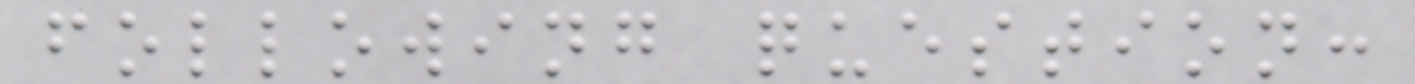following question:
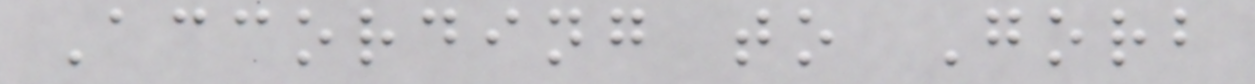According to Gorb
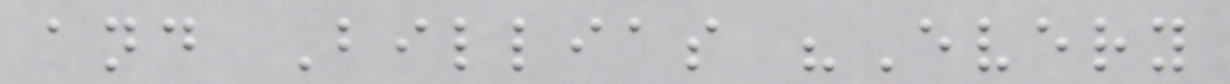and Billias "Every
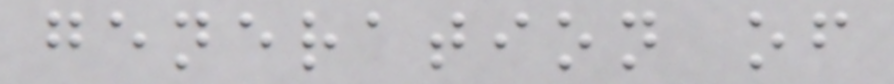generation of
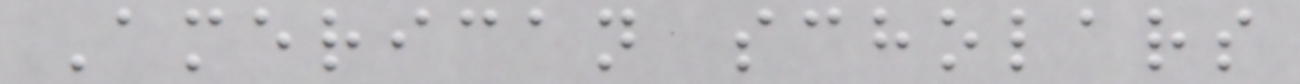American scholars
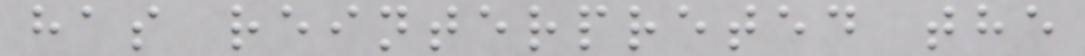has reinterpreted the
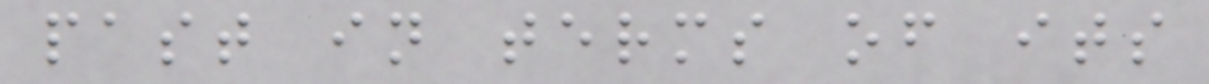past in terms of its
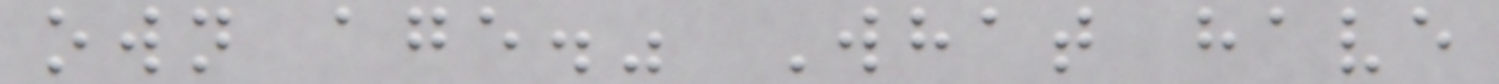own age." What have
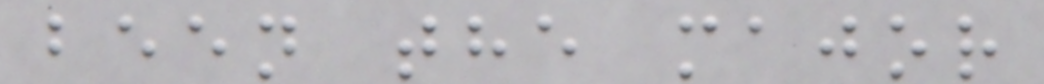been the major
